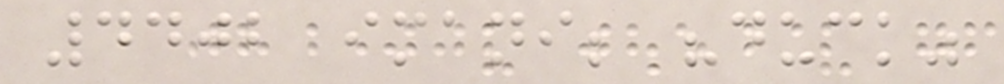4402 imani; "duck"
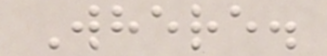Where.
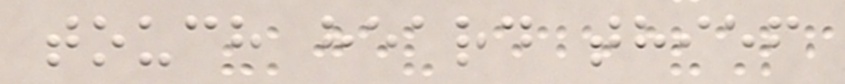touch heard thief
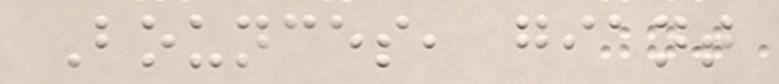Bounces, giant
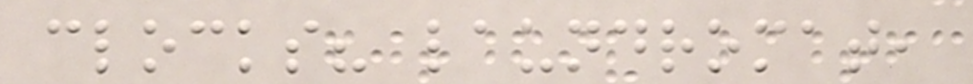clocks? laundromat,
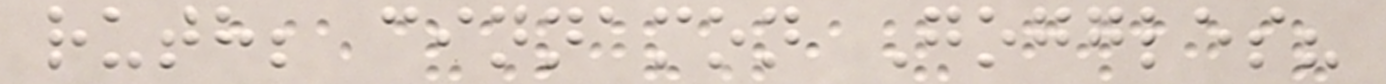ruth; cinnamon Goggles?
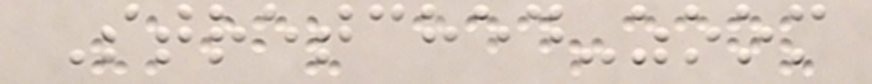Stretched-zoom
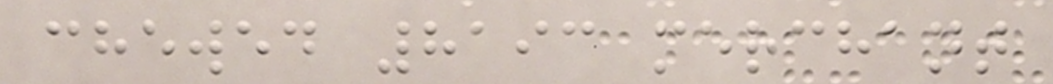chewed 8193 merchant
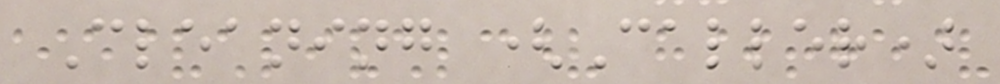Cleaning (Caller)
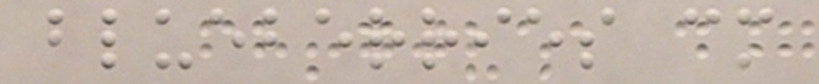blueberries cm
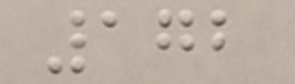172
